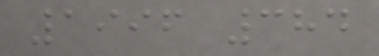1996 384
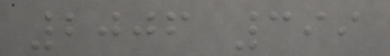2006 399
